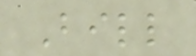Bill
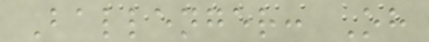Ballenger: Oh
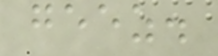geez.
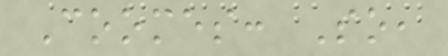Coomes: So,
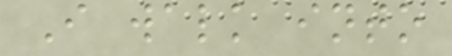I walk into
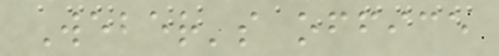Weber's office
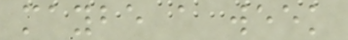maybe a week
